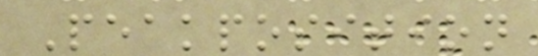Peakposition
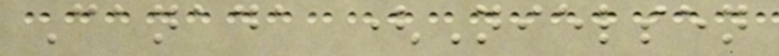Canada (Nielsen
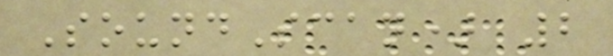SoundScan) 2
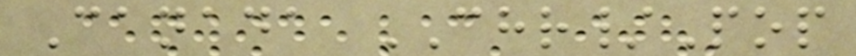Canada CHR/Pop
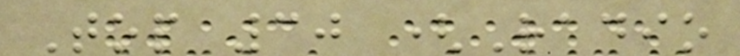Top 30 (Radio
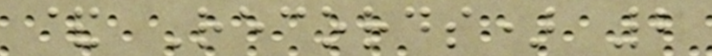& Records) 2
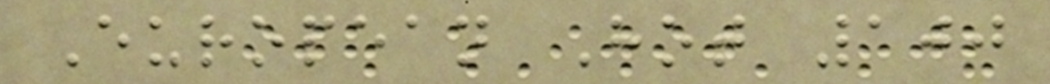European Hot 100
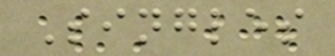Singles
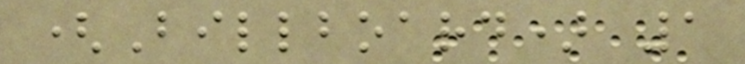(Billboard) 1
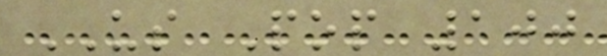US Pop 100
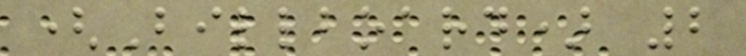(Billboard) 2
